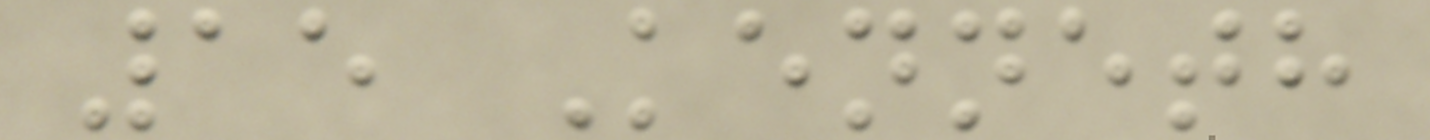15 Kenneth
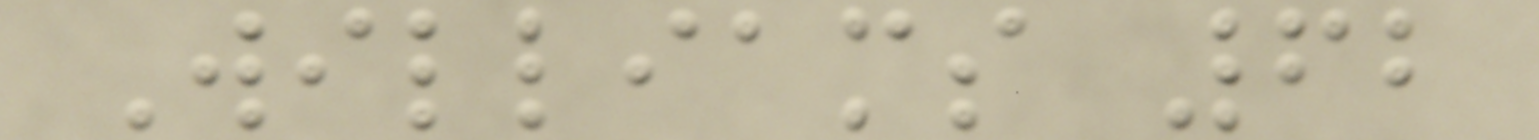Williams 62
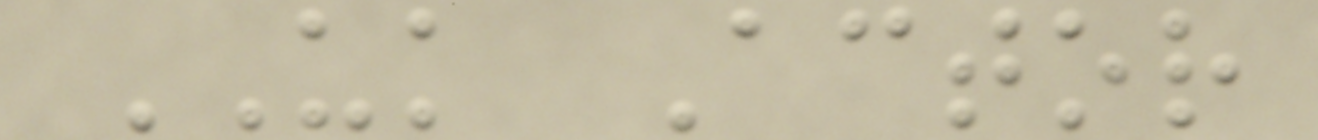UK Actor
